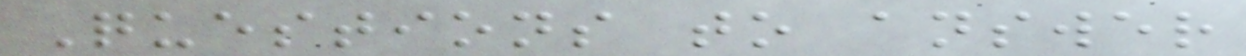Questions to answer
